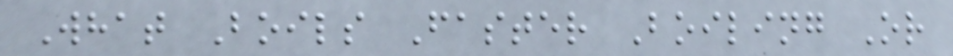What Boils Faster Boiling Or
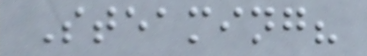Steaming?
